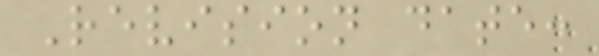Revision date:
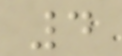4
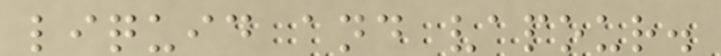liquid and vapour.
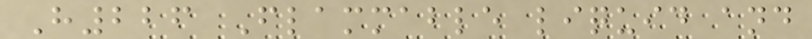H226 Flammable liquid and
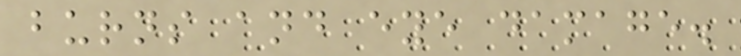burns and eye damage.
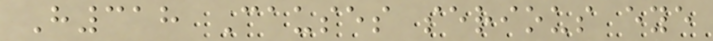H318 Causes serious eye
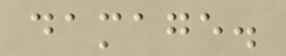damage.
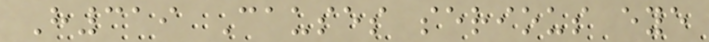H319 Causes serious eye
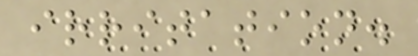irritation.
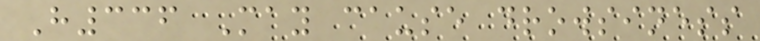H336 May cause drowsiness
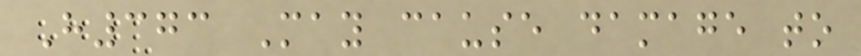H373 May cause damage to
